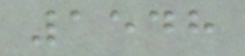1548
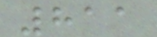811
